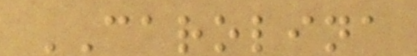CAROLINA
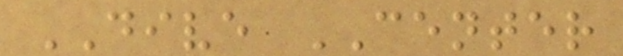DIVE CENTER
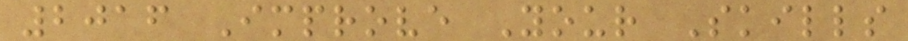2016 Improve Your Skills
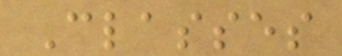Classes
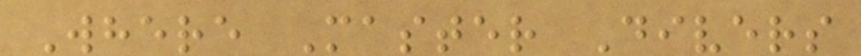Where Master Divers
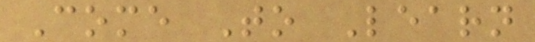Come To Learn
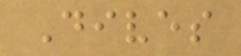Dives
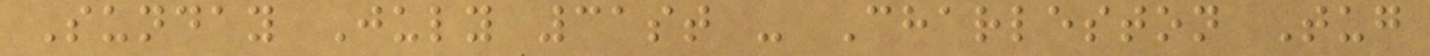Sunday July 31st - Charleston Tug
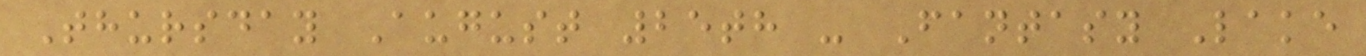Thursday August 25th - Fantasy Lake
